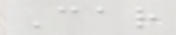Car
